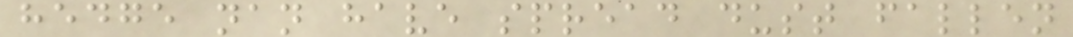hedge nan have spread dust fallen
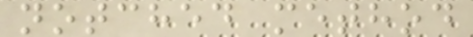notched method
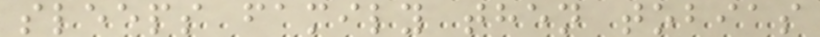sleeps family then tobias
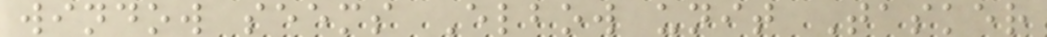window seems Elbow unit Tasker
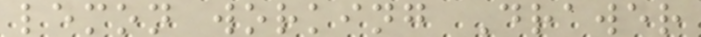lemon working Drawer
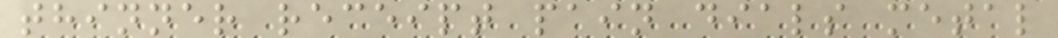thinner receipt pain dials metal
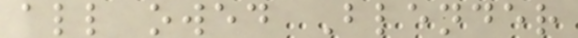all owed Blender
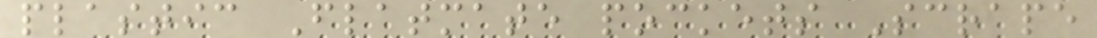plastic Flatmate pockets Scrape
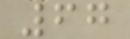67
